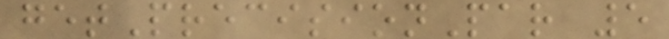getPrecisionPar 5
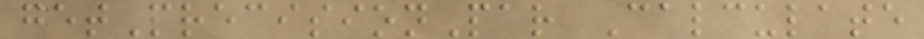getPrecisionPar Calculate
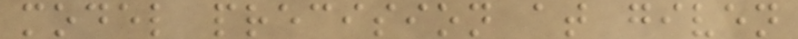model precision at given
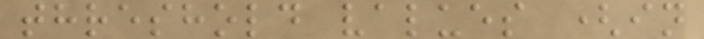threshold values (in
